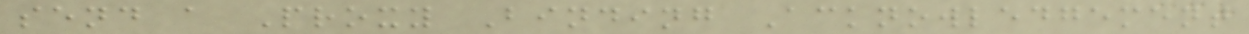send a Proxy Binding Acknowledgement
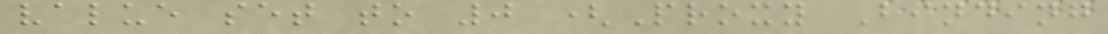value set to 0 (Proxy Binding
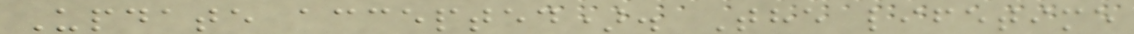Update accepted). The lifetime
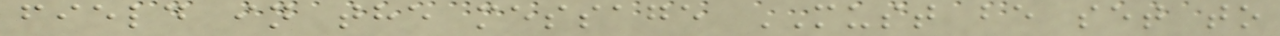field in the message MUST be set to
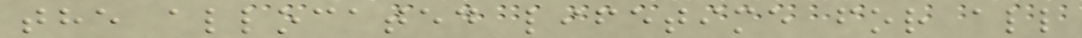the allocated lifetime for all
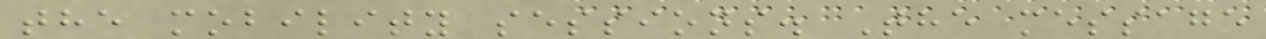the mobility sessions. The message
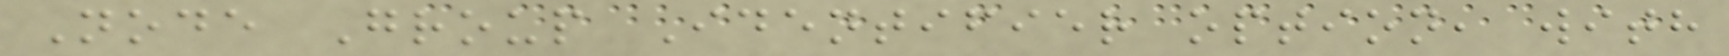Node Group Identifier option, with
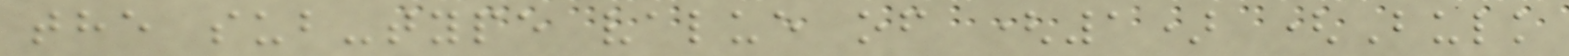the sub-type value of (1) (Bulk
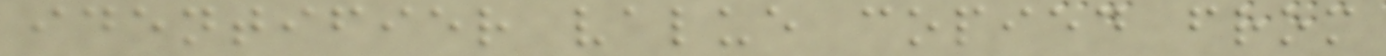identifier value copied from
